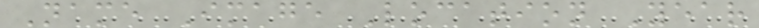Name Image Location Year
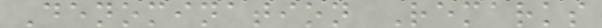Denomination Remarks
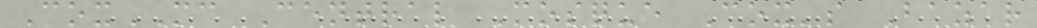CoxMC Central Mosque Cox's Bazar
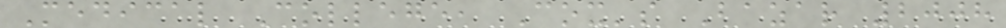Medical College, Cox's Bazar 2008
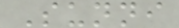Sunni
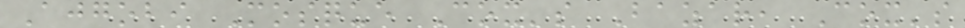Ajgobi Mosque Cox's Bazar, Cox's
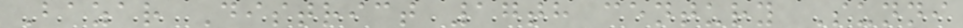Bazar District 17th century Sunni
